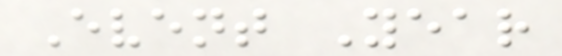Event Year
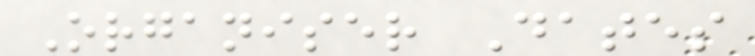Organiser Dates
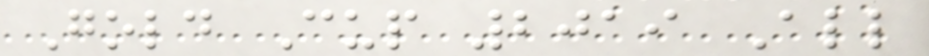Gold Cup 2019 All
